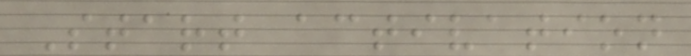Start activation
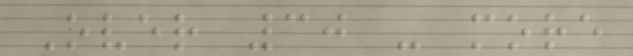Over 30 - more
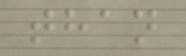than
